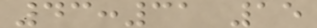43:31 15
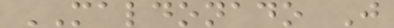MALDONADO J
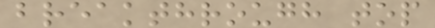breakthrough top
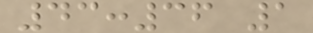43:36 1
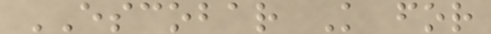ESCOBAR K for
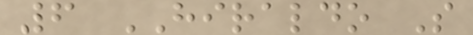6 HIRALDO S
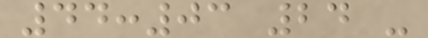44:03 24 -
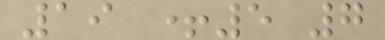19 +5 7
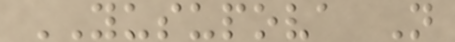YUSUPOVA N
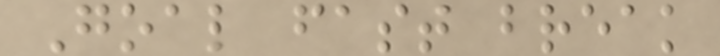Goal fast break
